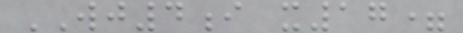WJ4i x17=
